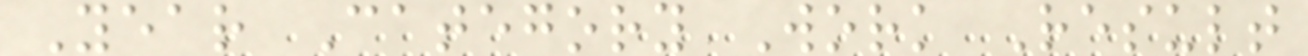Year Category Work Result
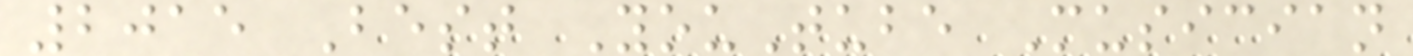2015 Best YouTube Musician
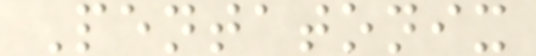Pentatonix
